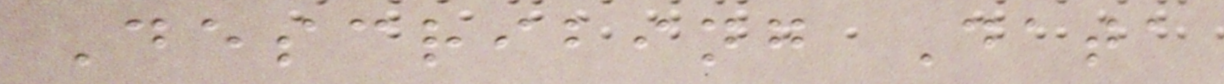Describing Data
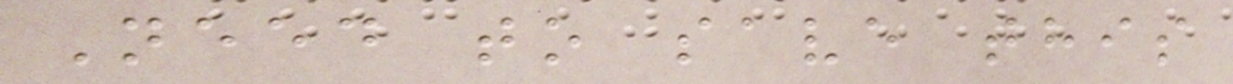Need to save this
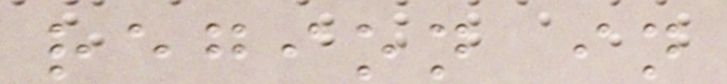region in
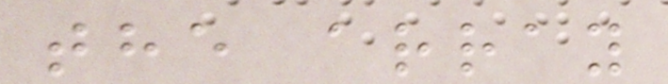the array
